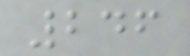246
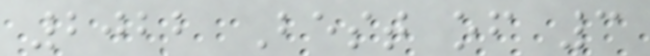2022 Best of 3
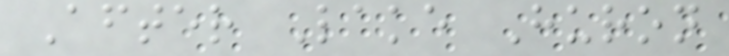After Lake Huron
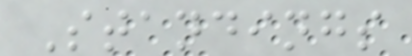Standings
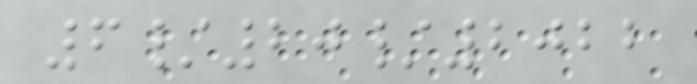6/20/2022
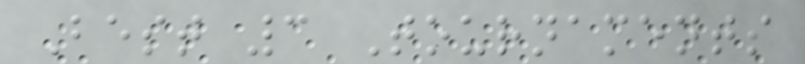Best 3 Tournaments
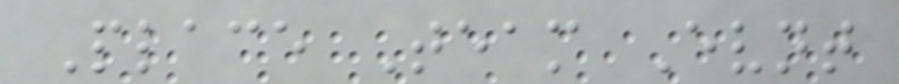Place Team Evnt
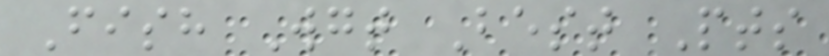Fish Wgt Best Pts
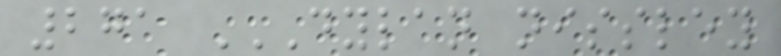271 DYLAN NISSLEY
